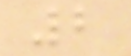2
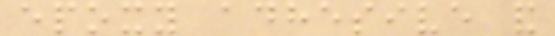epoxy adhesive and
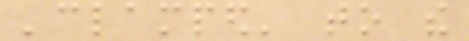'clamped' to the
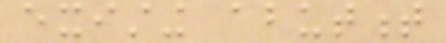existing abutment
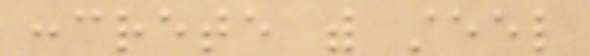concrete with steel
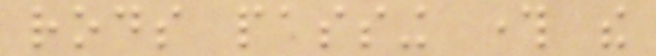rods passing through the
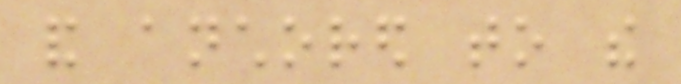and anchored to the
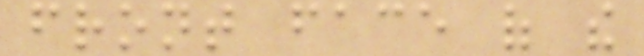front face of the
